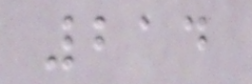214
